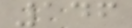146
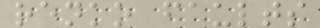renko faults
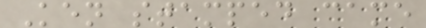Ken stamped came
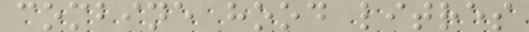combine hood litres
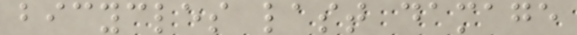bicycles last damage
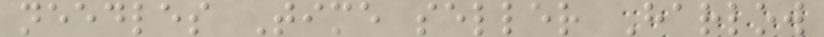needles Time seller Harlow
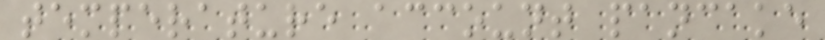temperature account pancake
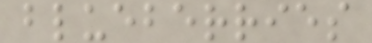blueberries
